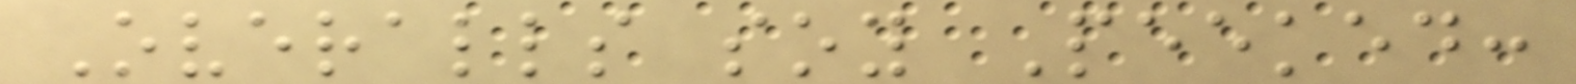Overalls soy Peeked:
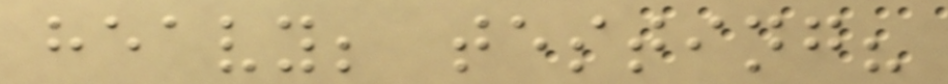heavy; testing?
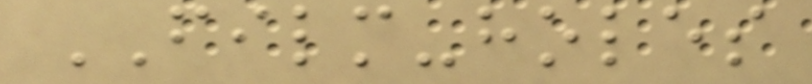FILM-holes
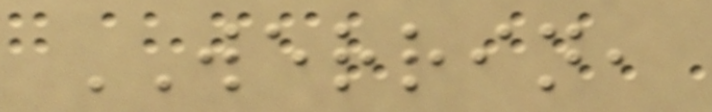WERRIN,
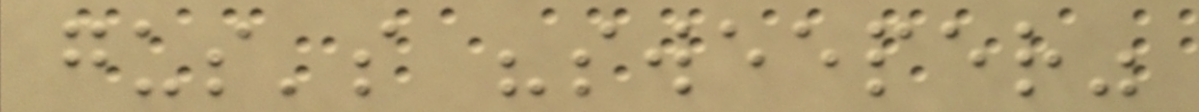gus's "sweeper"
